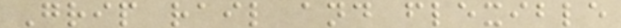Grip rail and flexible
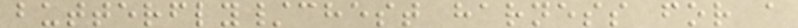butterfly/chest harness for a
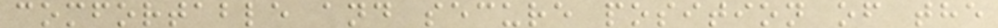comfortable and secure position of the
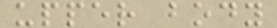upper body
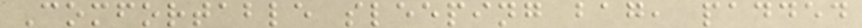Comfortable sleeping bag, padded
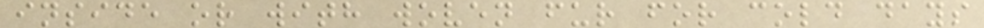inside or with woven fur for cold days
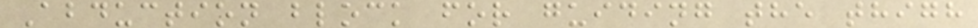Abduction block for guiding the thigh
